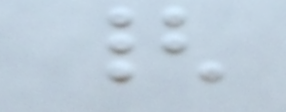{
